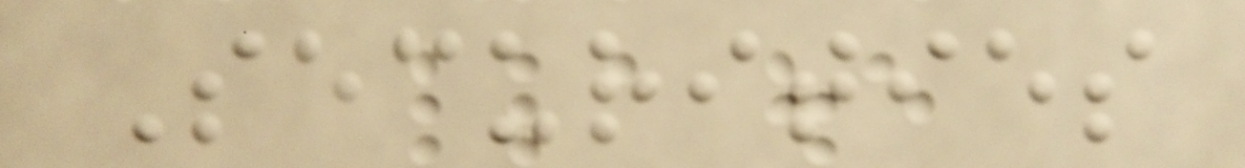Securities
